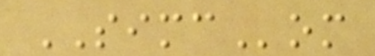SIMCom
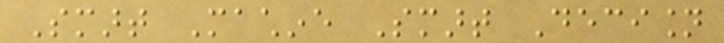Smart Machine Smart Decision
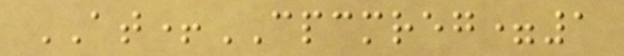AT+CPCMREG=1
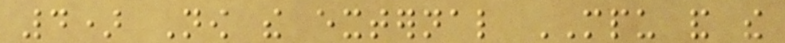4) Now the external MPU and the
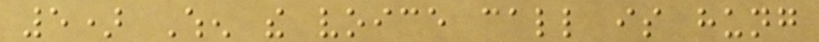5) When the voice call is hung
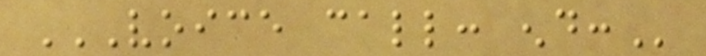VOICE CALL: END:
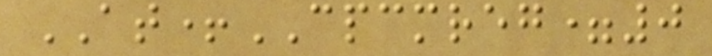AT+CPCMREG=0
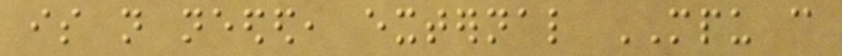is not needed, external MPU can
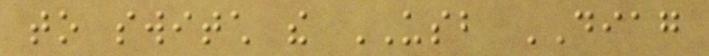to switch the USB DIAG
